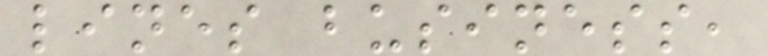lines business,
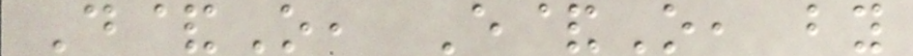D&O, E&O, by
